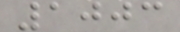1003
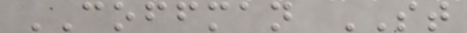COFFMAN ST
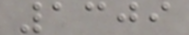1309
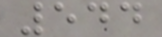544
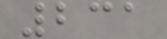231
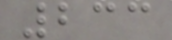233
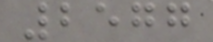2577
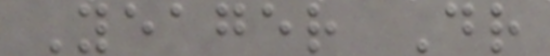Yeager Dr
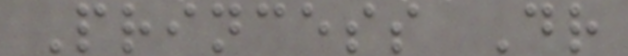Princess Dr
